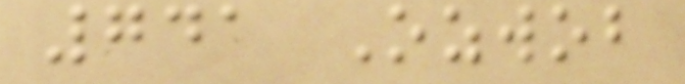741 Ozwob
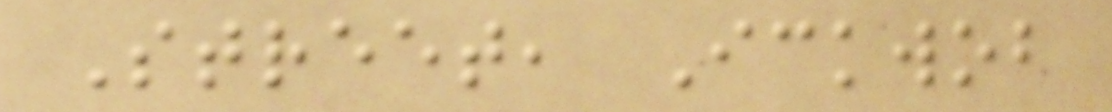Street, Ickwob
